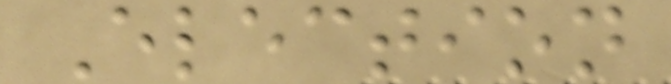Election
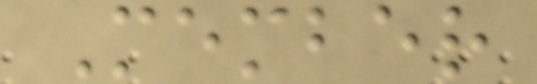Member
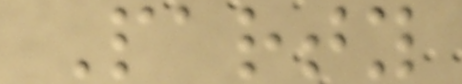Party
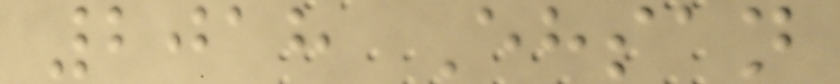2018 Ehsan
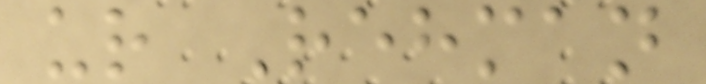ur Rehman
